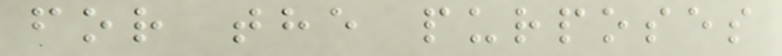for the purposes
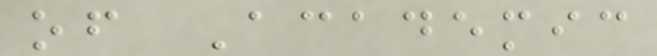of Academic
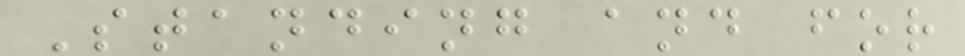Standing and for
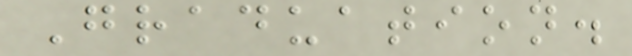Graduation.
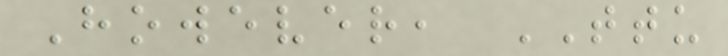However, TTU
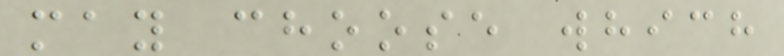may choose which
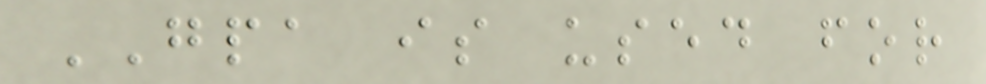GPA is used for
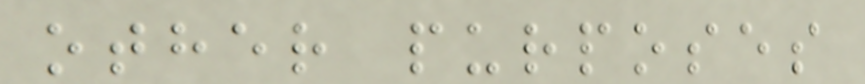other purposes
